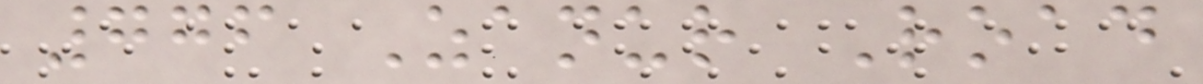776 Zanur Road
